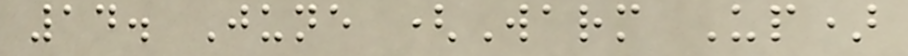14. June (Warm Up)
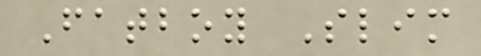Fatboy Slim
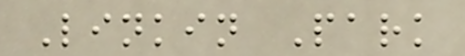Linkin Park
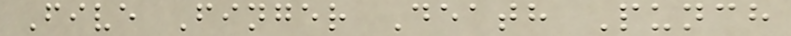Five Finger Death Punch
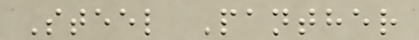Steel Panther
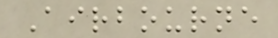Airbourne
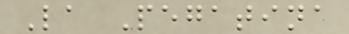La Pegatina
